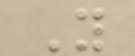You
